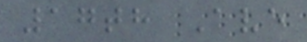17th Ave
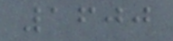1600
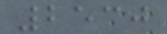2530
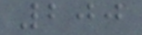200
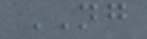NG
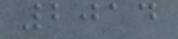2014
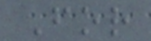For
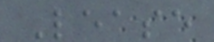Lease
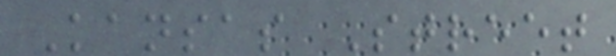Kansas Street
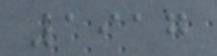1917
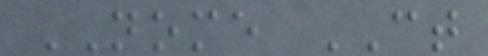NOME CT
